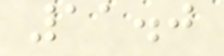11.0
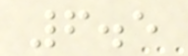6.5
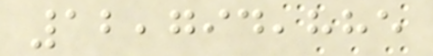12,794,885
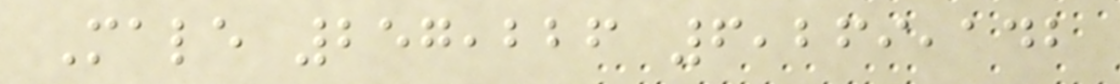Male 257,226 6,269,142
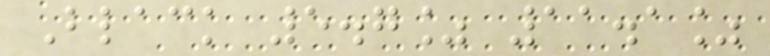Black 5.7% 11.1%
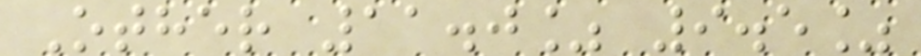Other 11.0% 9.5%
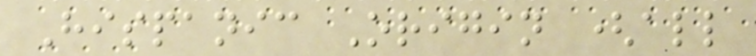Hispanic Origin (all
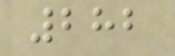282
